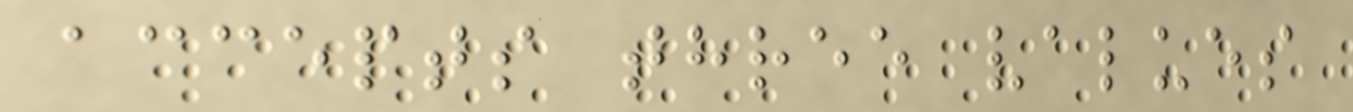accepts three values
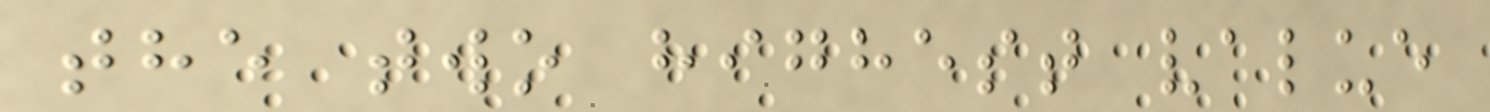the two highest value
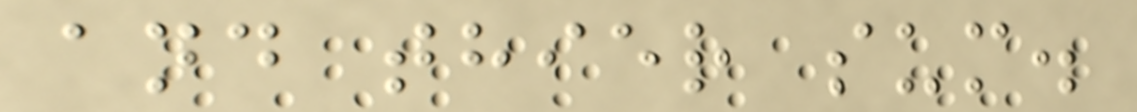and thier sum.
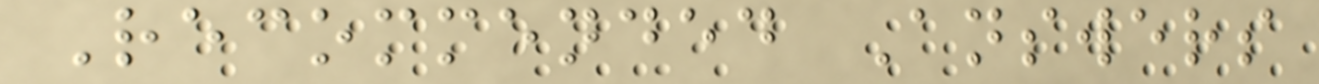Recommended Answers
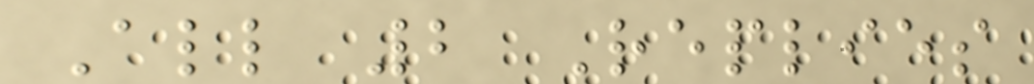All 2 Replies
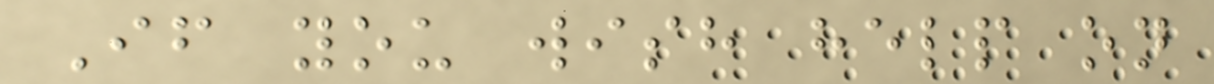If you wish help on
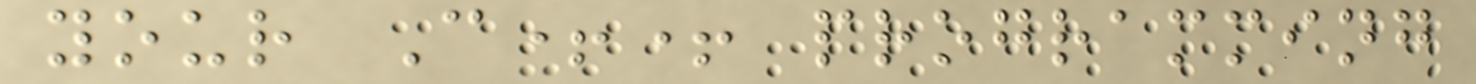your C++ programming
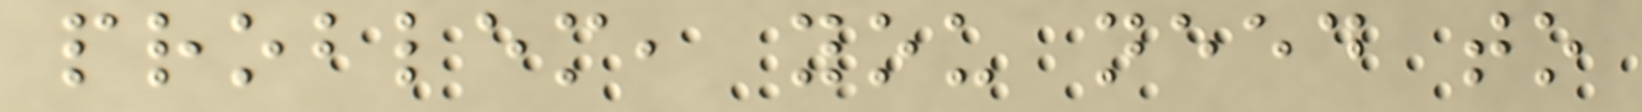problem, you need to
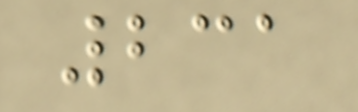231
